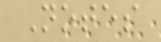Notes
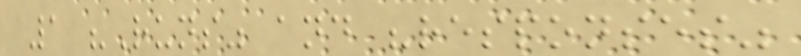1 "Runs" and "responses"
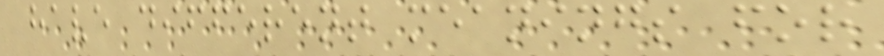have different meanings for
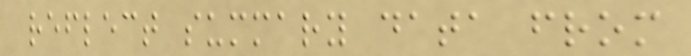reflect summary data from
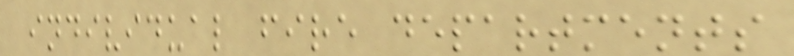individual fire departments
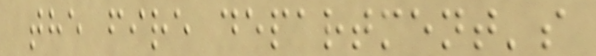the fire department's
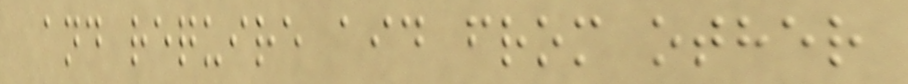and require aid from other
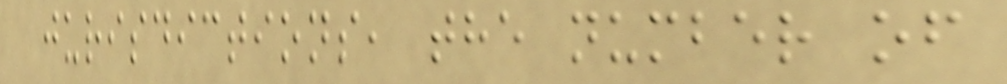jurisdictions, the number of
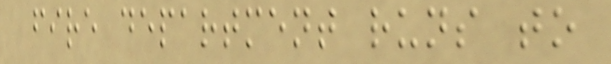fire department runs to
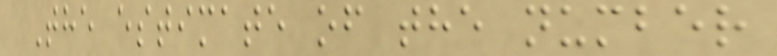The estimate of the number
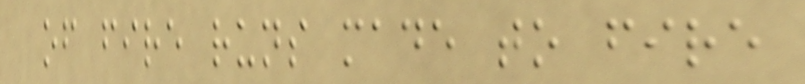of fire runs made to fire
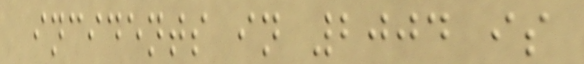incidents in 2004 is
